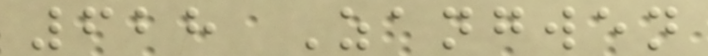628 Zangwen
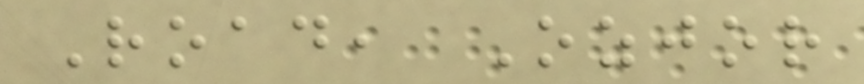Road, Ozjor
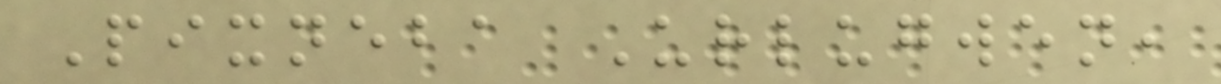Pixneba Urlugwen,
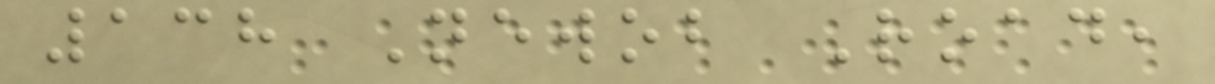138 Newob Road,
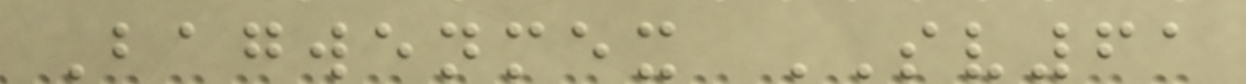Bagwenmex SV61
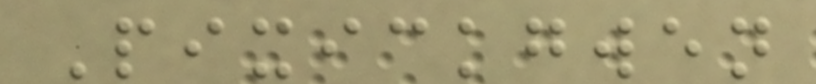Pixickgwen
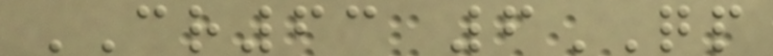CR63 6QP
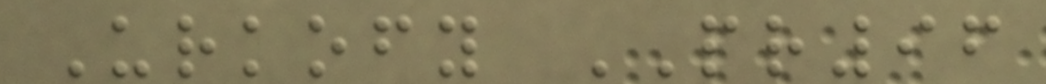Urkofy PR96
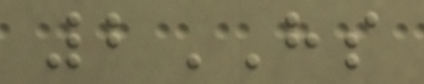2HS
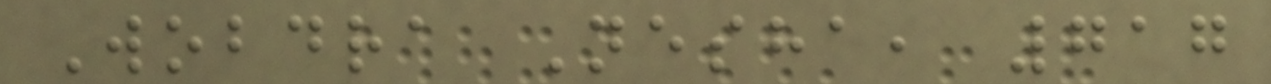Wobdra Nesha, 717
